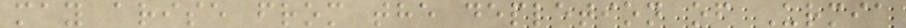may arise from the depletion of Urmia
